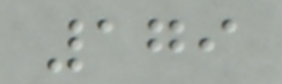179
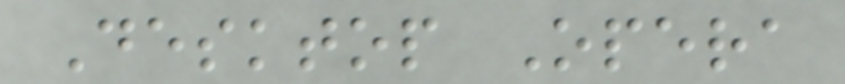Desktop Opera
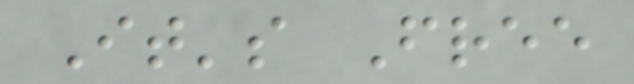It's Free
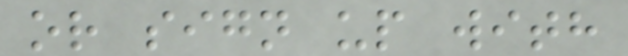or sign up with
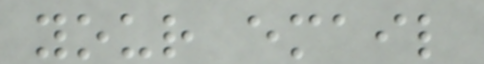your email
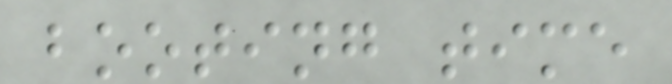booting time
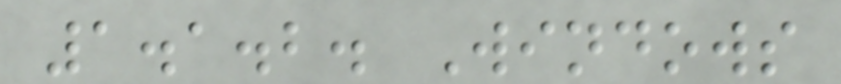1.1.2. Windows
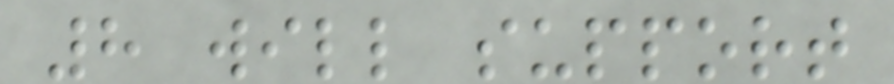8 will support
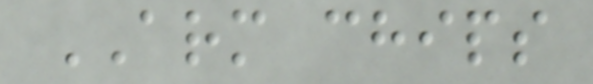ARM chips
